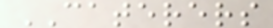CATERERS
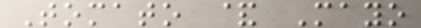Tomato & Mayo
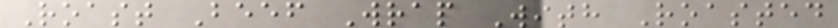Roast Beef Wrap With Roasted
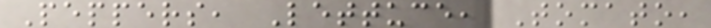Peppers, Lettuce, Tomato,
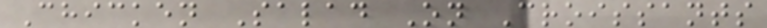Chicken Salad On Croissants
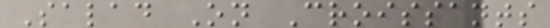Salad On Croissants
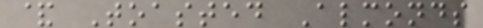& Toasted Almonds
